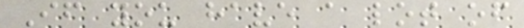If you have a lot of
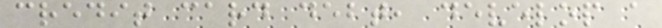credit card debt, develop a
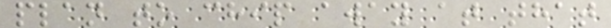plan to chip away at that
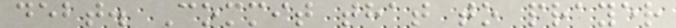debt. Commit that to prayer
